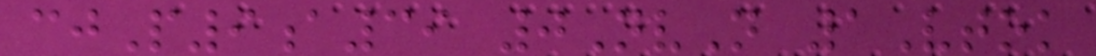cjP9a39 0NvN 1Vtok
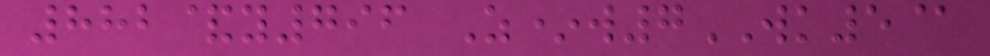882&y796 Z*w7WK5@
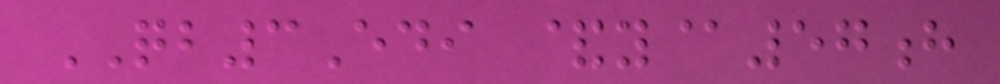QB3Edi &y@57h
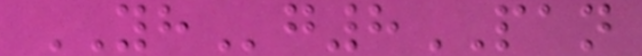YHg8PAN
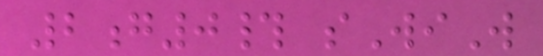2g0# sWiW
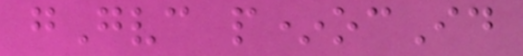gGvc p*ocId
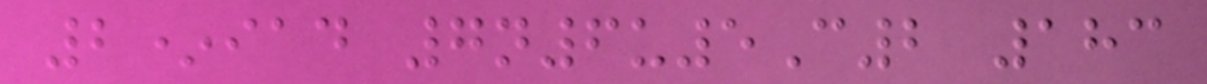2*iad 7n6u5C2 183
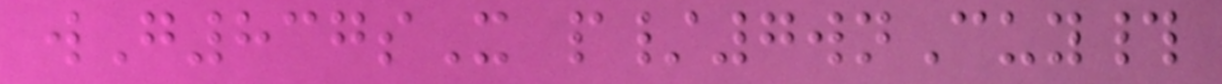wG837sX p/7wnCuy#
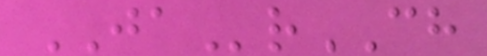JArCH
